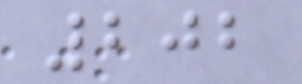202
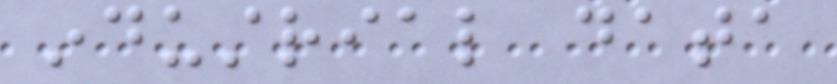industrial data
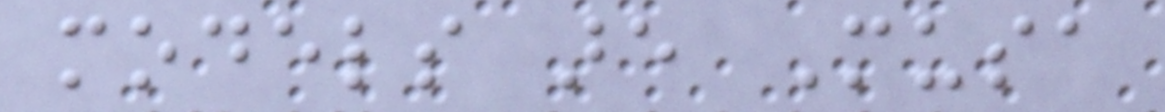models are Musa
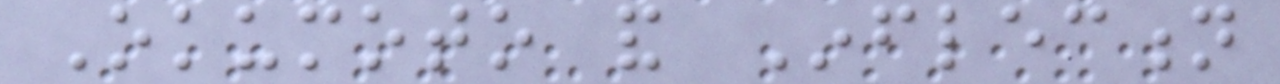Okumoto and Inflection
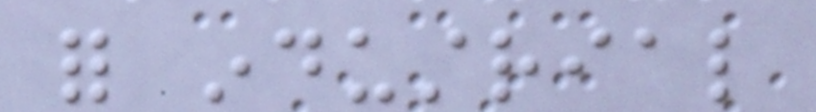for industrial
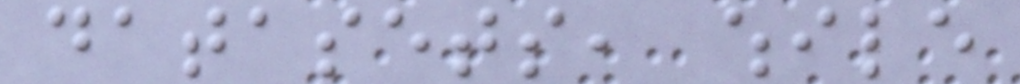datasets, while
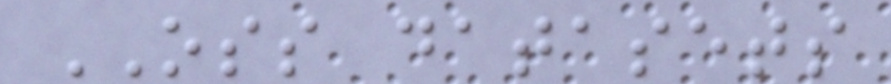OSS datasets
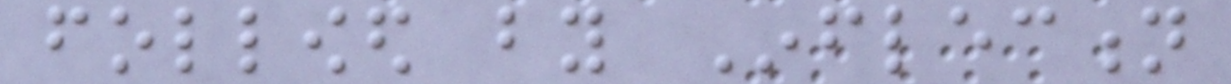followed by Inflection
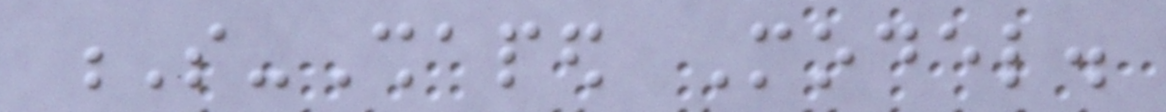S-Shaped Model.
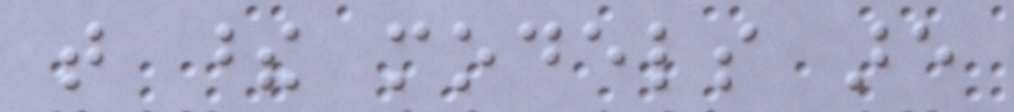that these models are
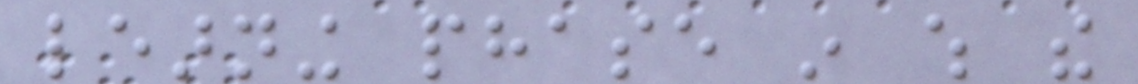learning phase in which the
